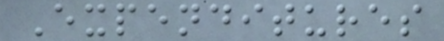Expenditures
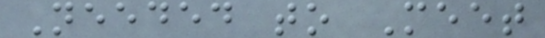Needed to Meet
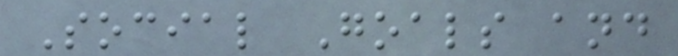Social Goals and
